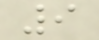9
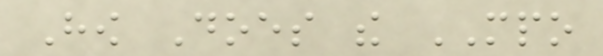How Does the MPO
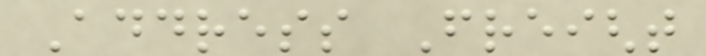Address Freight
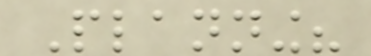Planning?
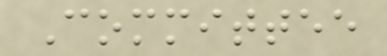Committee
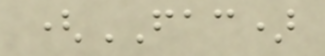(FAC)
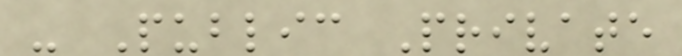- Public Private
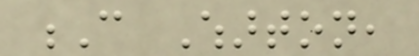C Wharton,
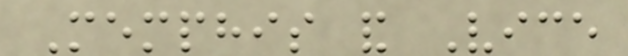Memphis and Vice
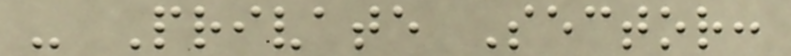- Private Sector:
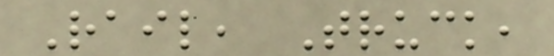Rail, Truck,
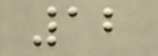12
